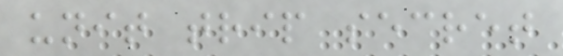unit trip secret
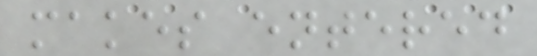makes entered
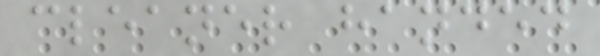cleaner handed
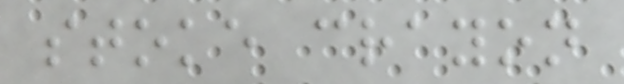stoke crayon
